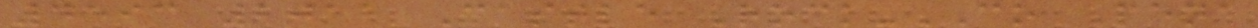4593 2012 Castle Rock-CO Pena
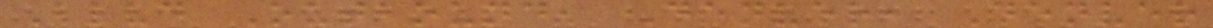Blvd Outbound, Denver, Denver
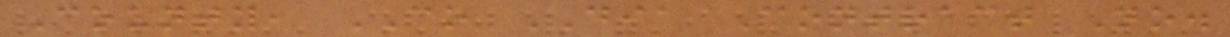County, CO DIA Contract No.
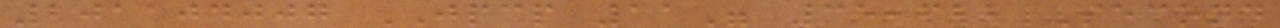201104007 JPCP 11" 35,622 Second
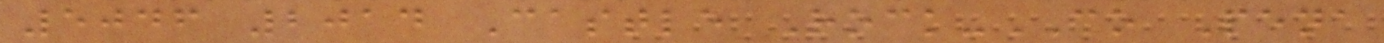5046 2014 Castle Rock-CO Pena
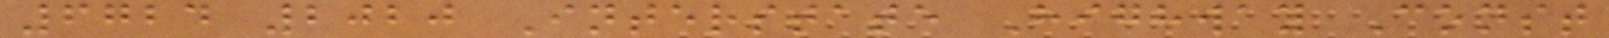6724 2020 Interstate Highway Const
